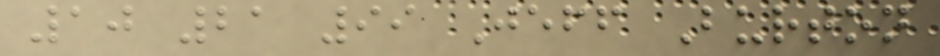10 21 99 Jeff Burton
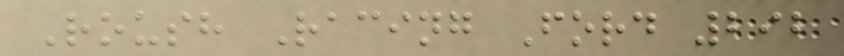Roush Racing Ford 292
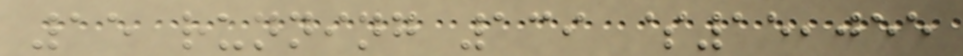15 running 139 $15,055
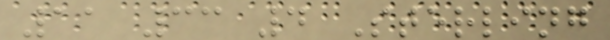11 33 4 Sterling
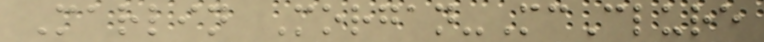Marlin Morgan-McClure
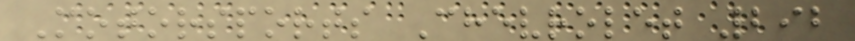Motorsports Chevrolet 292
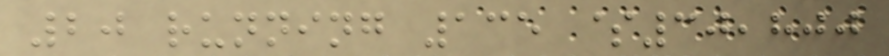20 running 135 $30,800
